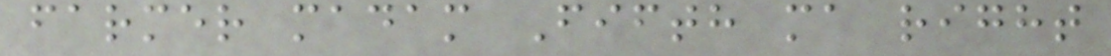farmer madam Fifth ma right
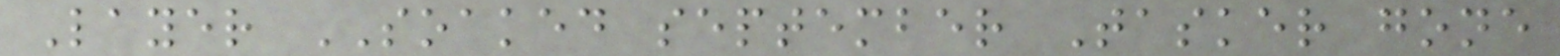Layer SOAKED september Tasker gone
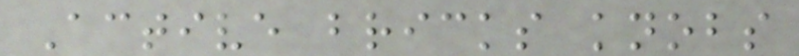Active bricks knobs
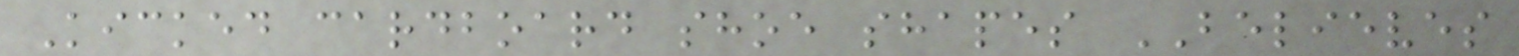Kicked cardboard shoe shapes BELIEVES
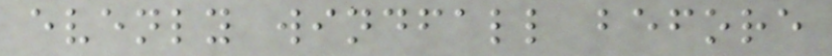evenly windfall before
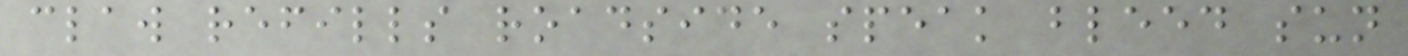claw refills roadside speak bleed sun
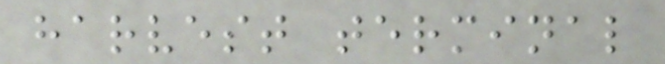harvest terminal
